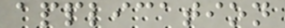application
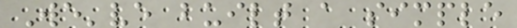We've built a simple
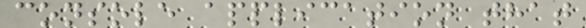console application that
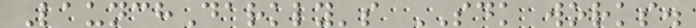LaunchDarkly's SDK works.
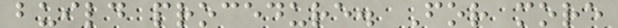build procedure. For more
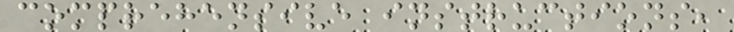comprehensive instructions,
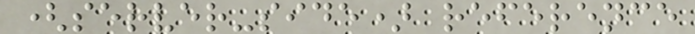(server-side) reference
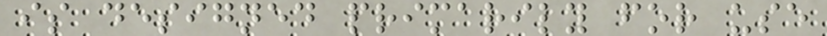is designed primarily for use
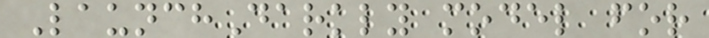LaunchDarkly model for
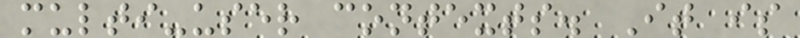multi-user contexts. It is
